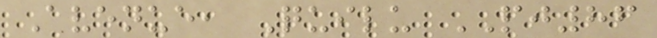Avenue, Quilu PJ86
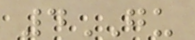4GU
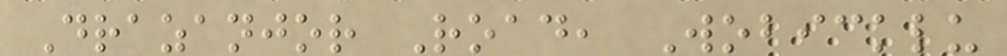Drazanjor Road, Wobicklu
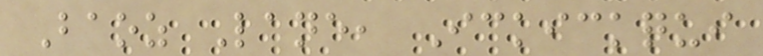Baoz Lane, Ickickqui
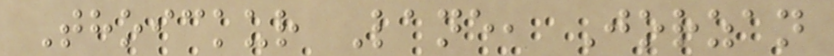Thoickur Lane, Jorzan
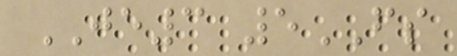JE3 5FS
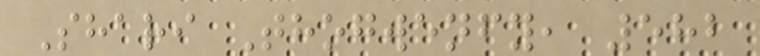Shari Thogwenfy, 582
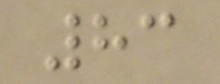83
